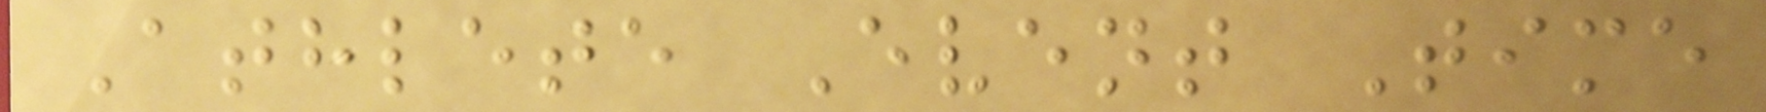Athlete Event Time
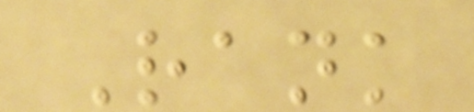Rank
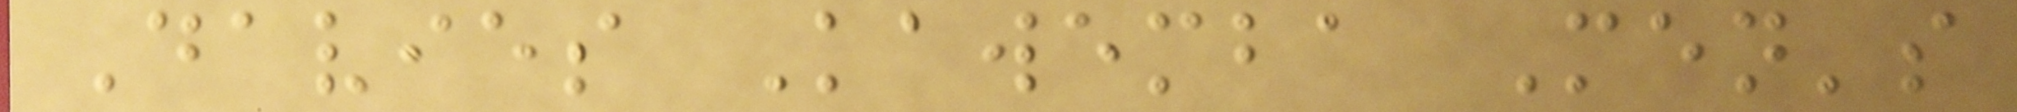Davies Kawemba Men's
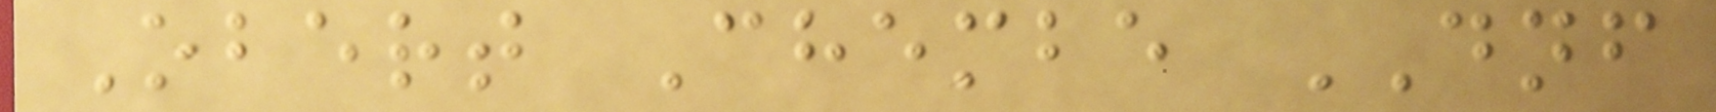Obert Chembe DNF
